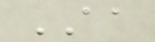AA
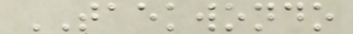TAEKWONDO
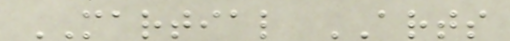MARTIAL ARTS
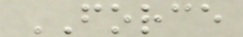FORCE
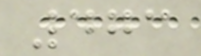473
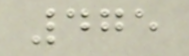475
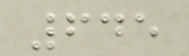645
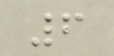6
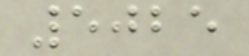5025
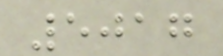5017
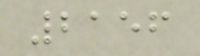2156
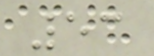53
